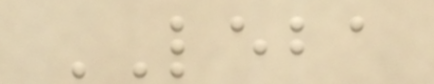LEBA
